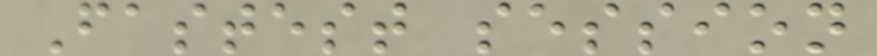Fastest session
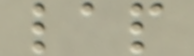lap
